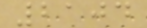2104
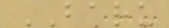BARU
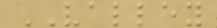VALLEY
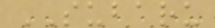SUBARU
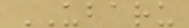UBARU
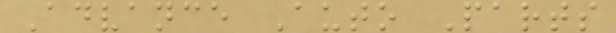Advance Auto Parts
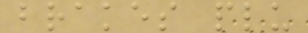brakes plu
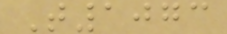T1073
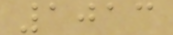1013
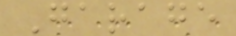Garage
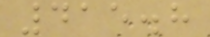415.8
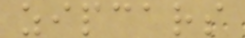zipcars
